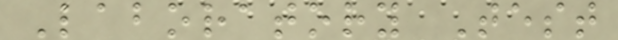Laboratory Test
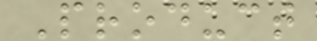Product
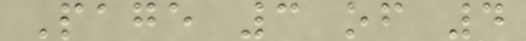Page 3 of 4
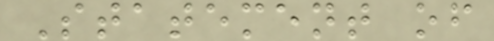Statement of
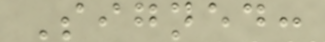Signed:
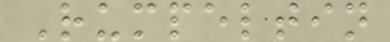Rumpeltin
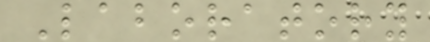Laboratory
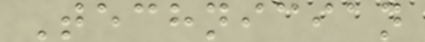Technician
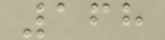168
